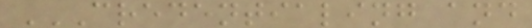CREDENTIALING AND
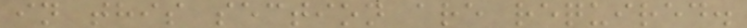in this section are required.
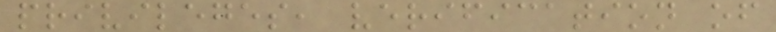privileges, verification of
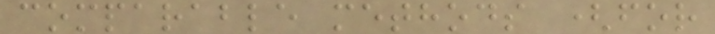comparable methods (for
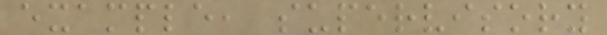example, supervisory
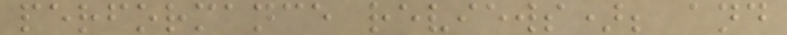performance reviews); and
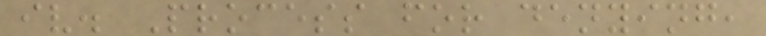iv. Process for denying,
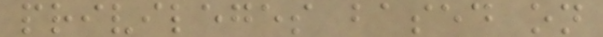privileges based on
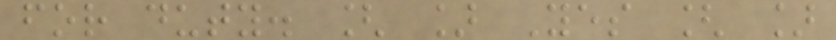for duty. [ ] Yes [ ]
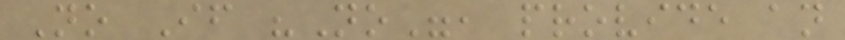No If "No", provide an
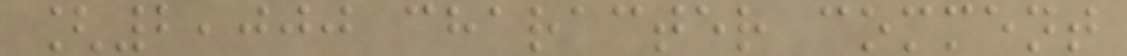[2,000 character comment
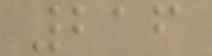216
